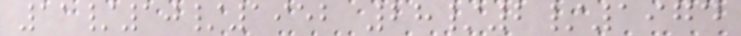11/10/1952 28/2/1974
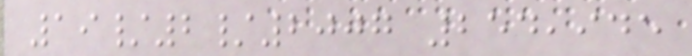19/2/2007 254,945
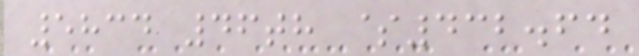5834 46th $432.64
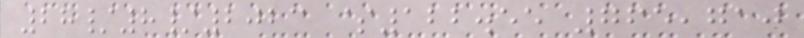28/8/2023 $122.55 765,710
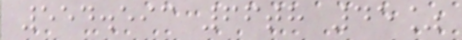554.593 66th 45%
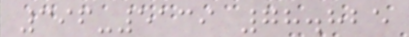396-5139 78.825
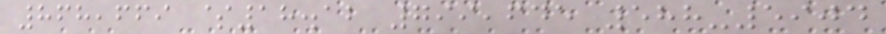868,669 $18.12 799,645 588-5904
